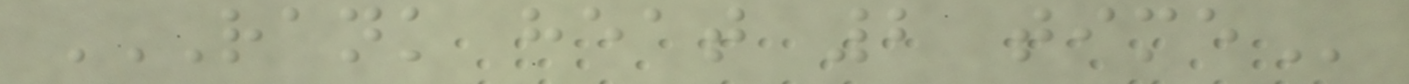RANK HEAT 2 TIME
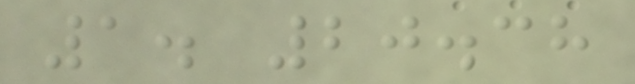1. 20.38
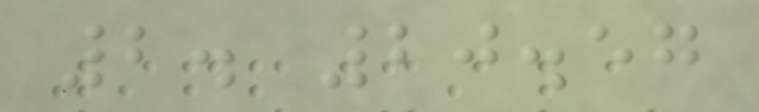2. 20.57
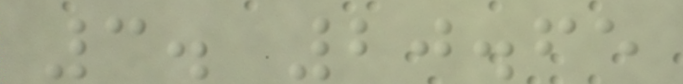3. 20.65
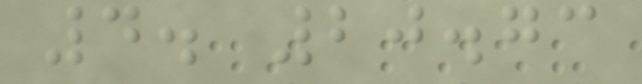4. 20.73
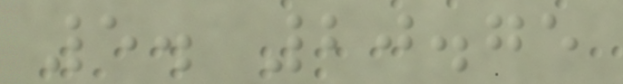5. 20.75
